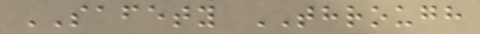SAFETY THROUGH
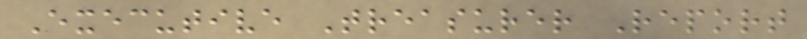Executive Treasurer Report
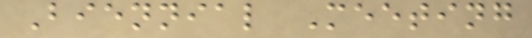Biennial Meeting
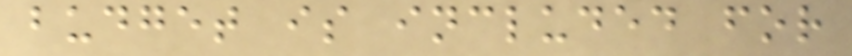budget is included for
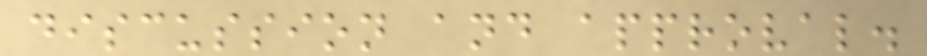discussion and approval.
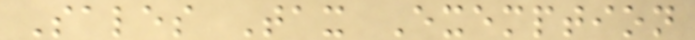Sales Tax Exemption
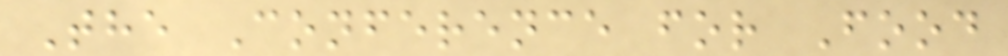The Conference for Food
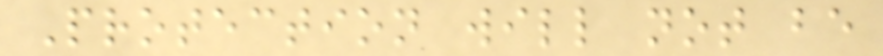Protection will not be
